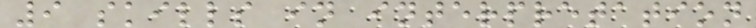9 skills in interpretation
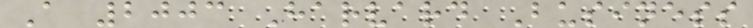A 2003 Harvard Business
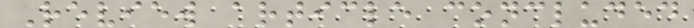Review article concluded
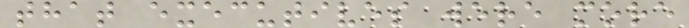that executives were more
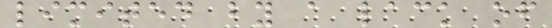limited by a lack of
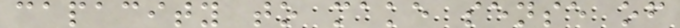capacity to make sense of
